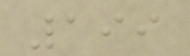199
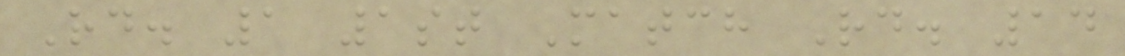Rd. 1 1st Match Rd. 14
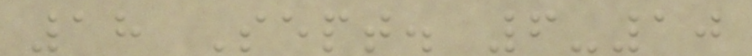18 Sept. 6-10
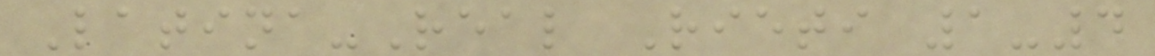Latina-Real Rieti 1-4
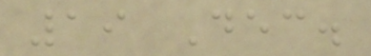19 Dec.
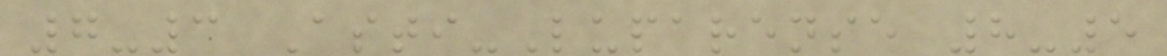7-3 Asti-Luparense 8-5
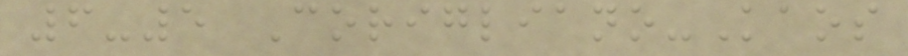6-5 Corigliano-Kaos
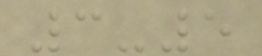3-5
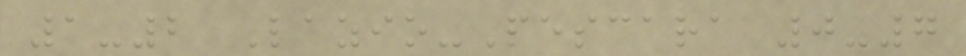1-2 Lazio-Pescara 0-7
